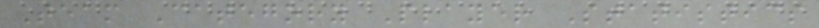Team Category Player Statistics
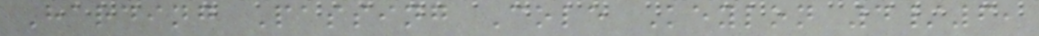Harding Passing Cole Keylon 4/6,
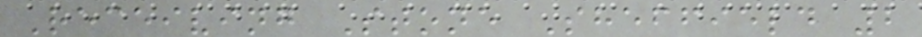Receiving Stone Sheffield 2
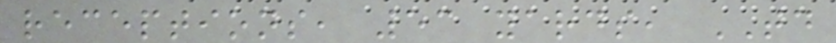receptions, 53 yards, TD
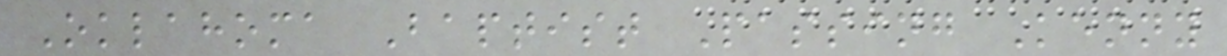Oklahoma Baptist Passing Kenny
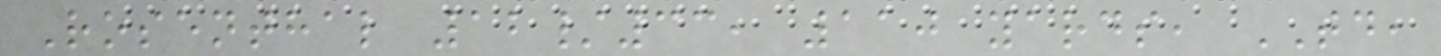Rosenthal 12/33, 110 yards, TD,
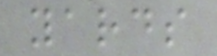yards
